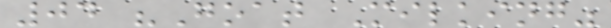04 "Goat Milking"
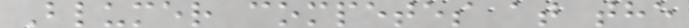Blumer competes at the
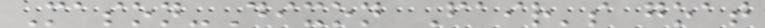Mason-Dixon Fair's goat
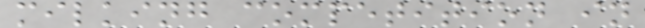milking competition in
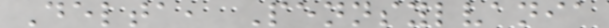Delta, Pennsylvania
